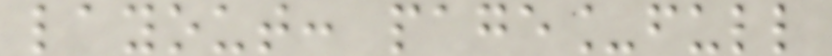layout: page_full
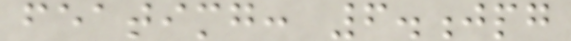featimg: 6.jpg
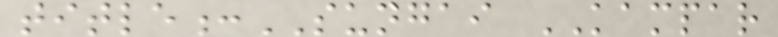title:SUNGAI KAMPAR
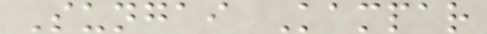Sungai Kampar
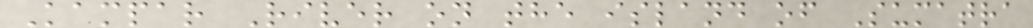Kampar River on the island of Sumatra
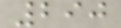290
